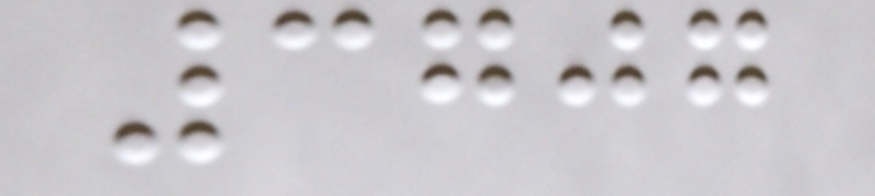3707
